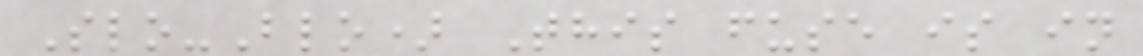Slo-Blo) This fuse is in
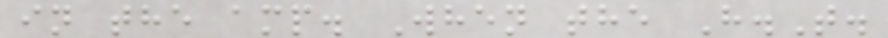in the amp. When the H.T.
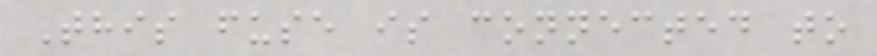This fuse is connected to
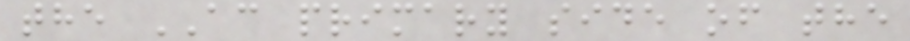the AC primary side of the
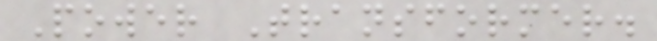Power Transformer.
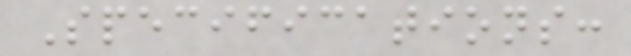Specifications:
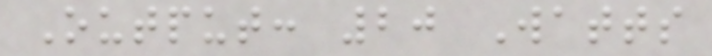Output: 20 Watts
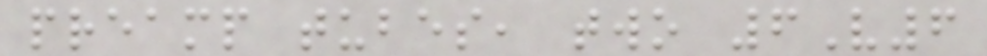preamp tubes, two 6V6
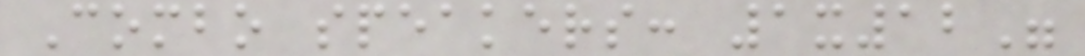Combo speakers: 1x12"
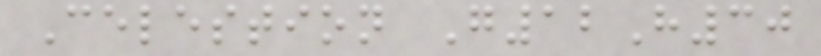Celestion G12H30
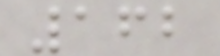162
